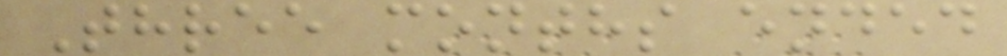Three months ended
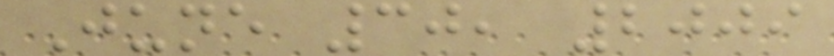June 30, 2009
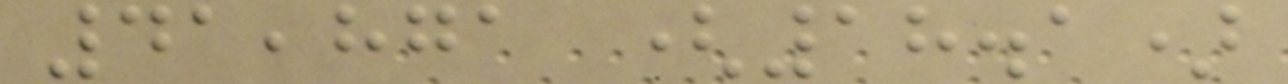41,871 (18.1)
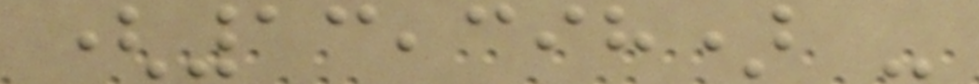(13,398) -
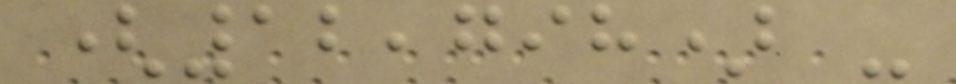(12,798) -
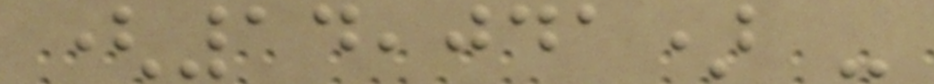(14,041) -
